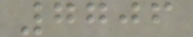7706
